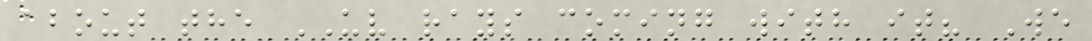about the UV rays coming with it? We
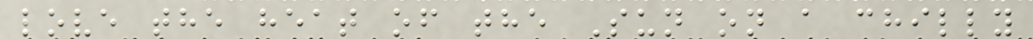love the heat of the Sun on a chilly
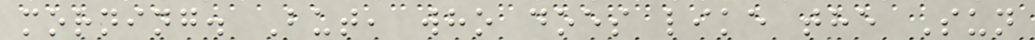morning. But, who does like the Sun
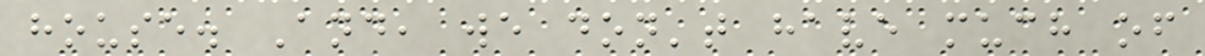house. And, we don't have much of
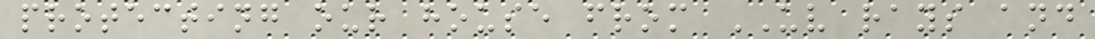protecting our house from UV rays and
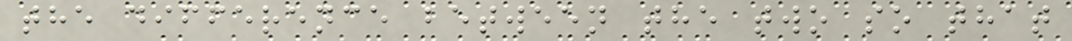the difference between the two so that
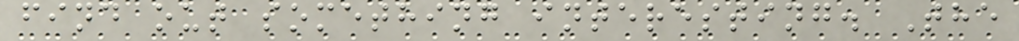find out something interesting. The
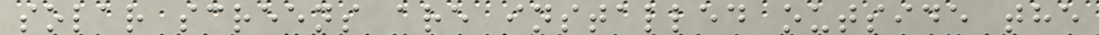solar screens are installed outside the
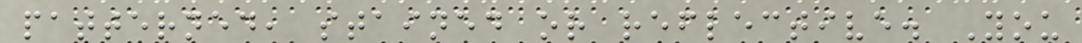patterned, stained or reflective. You
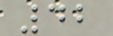42
